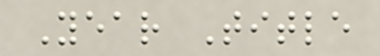Year Title
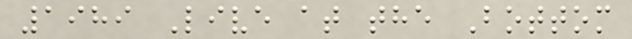1989 Live at the Bottom
